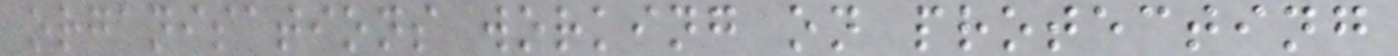organisations working on protecting
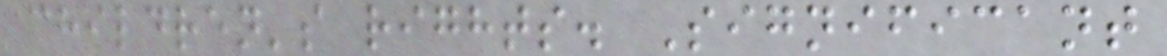children's rights. Significant
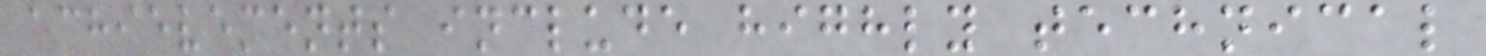achievements include highly technical
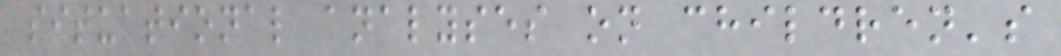situational analyses on children's
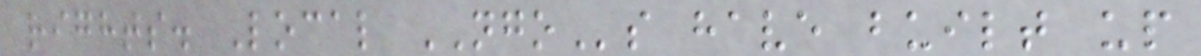rights. Local NGOs have built up
